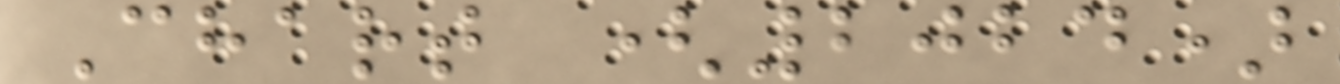Chart (2024)
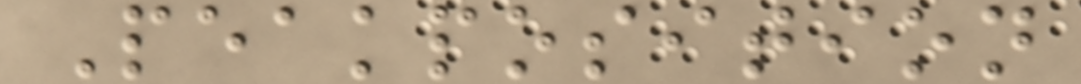Peakposition
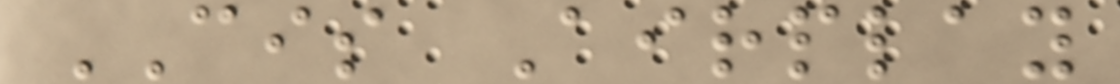CIS Airplay
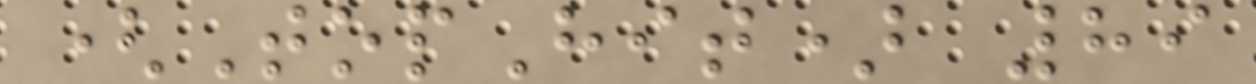(TopHit) 89
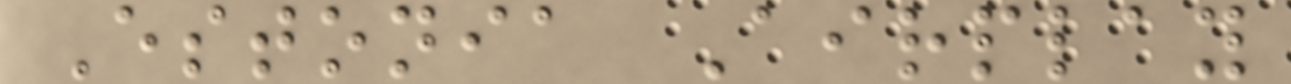Estonia Airplay
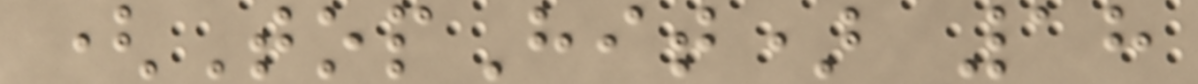(TopHit) 18
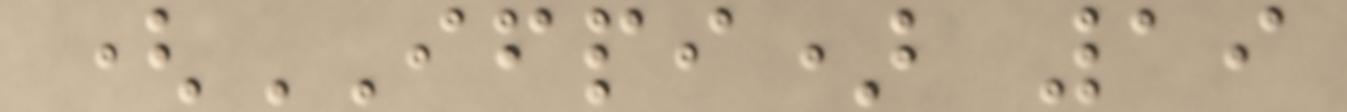(IFPI) 19
